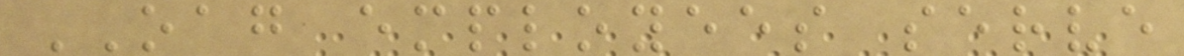OAG employees serve
